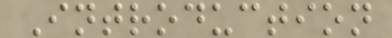Introduction
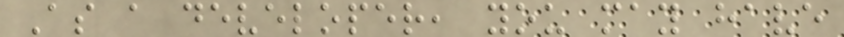As a developer, you may have
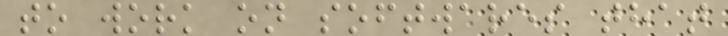to work on softwares that
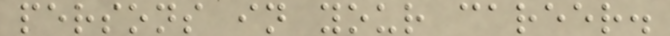persons in your career.
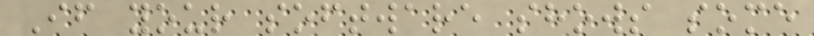If your software shows some
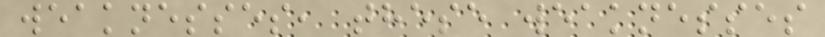weaknesses, these weaknesses
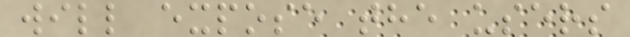will expose the users
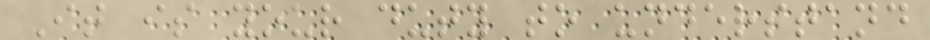It is your duty to understand
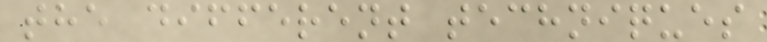the different techniques
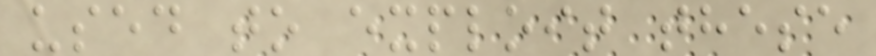used to exploit these
